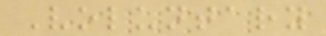Voluntary
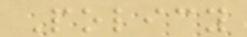Policy
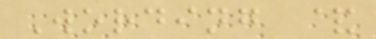Wording &
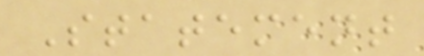Statement
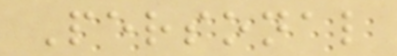Personal
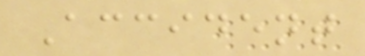Accident
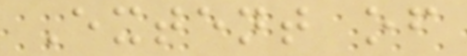Extent of
